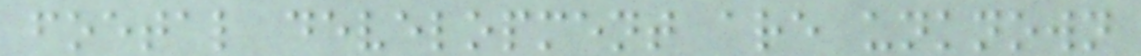foetal development are unknown
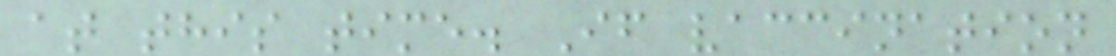at this time. If vaccination
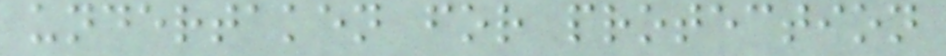undertaken for protection
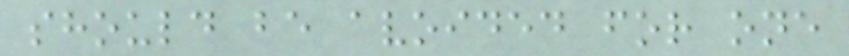should be avoided for one
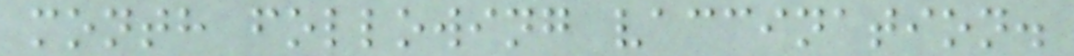month following vaccination.
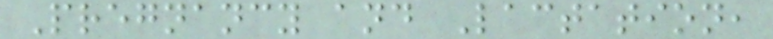Pregnancy and Lactation,
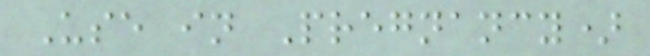Use in Pregnancy)
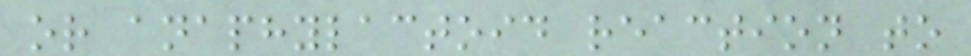or anaphylactoid reaction to
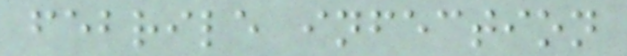febrile infection
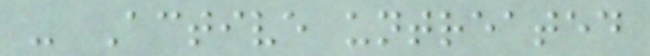- Active untreated
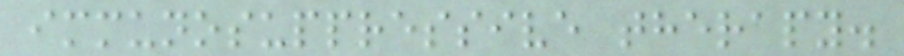immunosuppressive therapy.
